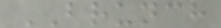BRUNCH
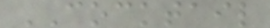COCKTAIL
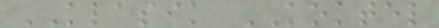KLASIK KOKTEL
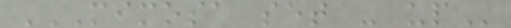MIMOSA SET - UP
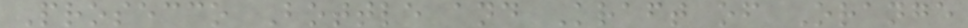Prosecco Bottle and Kraft of Orange
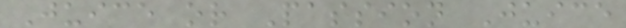Juice or Passion Juice
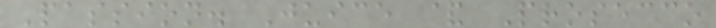Passion. Juice & Prosecco
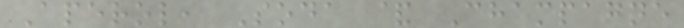Aperol, Soda & Champagne
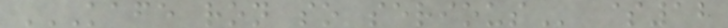KAFE RON SO SERIOUS $12
